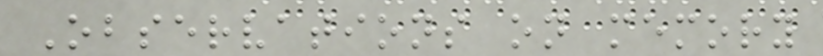Observations on memory
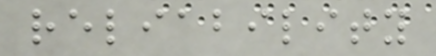reliability
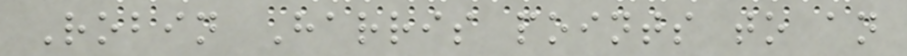Robin Harris points to an
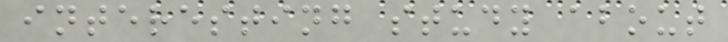interesting study about
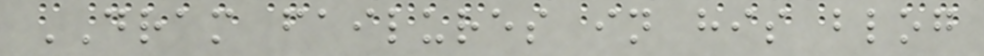DRAM failures in his blog
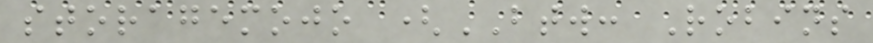storagemojo (BTW: Robins
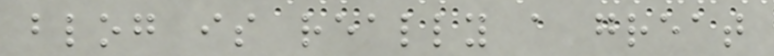blog is really a great
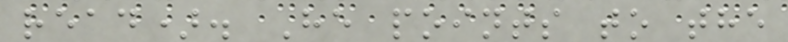read). He points to the
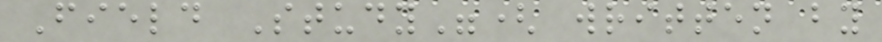Field Study"( written by
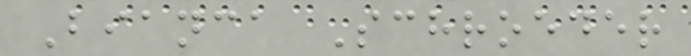Bianca Schroeder
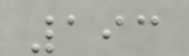193
